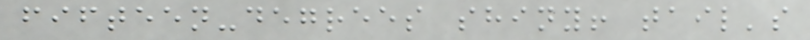fifteen-degrees shiny! tail's
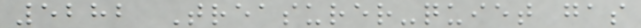5282 Treasurer-quiet gas
